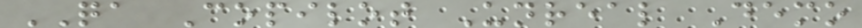QA Copilot Unreal Demo
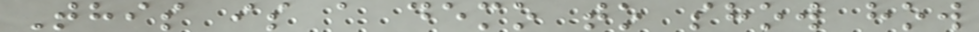This is a demo to show how
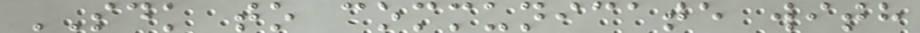SDK to communicate with
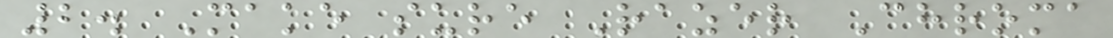2. Make sure Razer Chroma
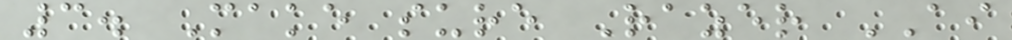3. Make sure Razer AI
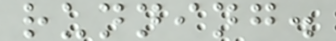running.
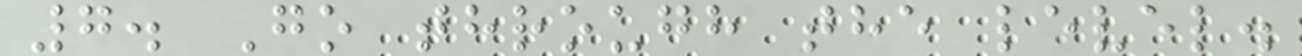7. Go through the level.
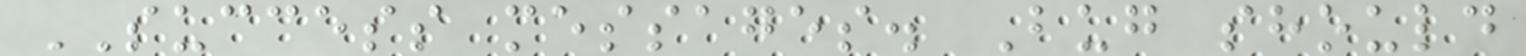SUCCESS messages. Bug should
